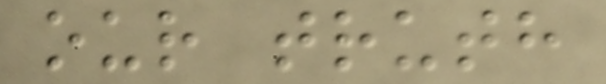our truth
